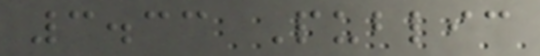3.33 Public
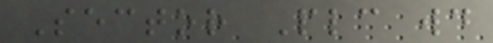Sector Plc would
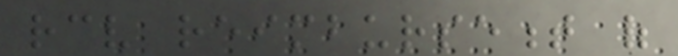receive reimbursement of
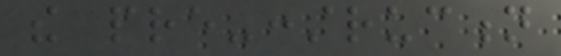the pre-construction
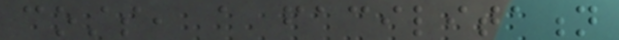costs, a facilitation
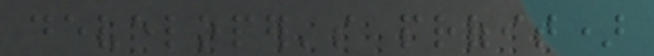developer's profit)
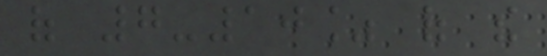of 7-10% of the
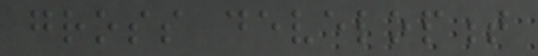gross development
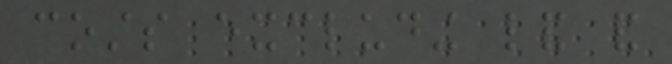costs excluding land and
